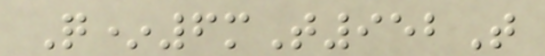Q*6mT952T
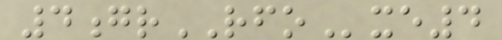4grRFOxe4
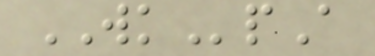WKpA
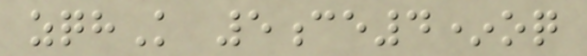zqhK 5ce4*oq
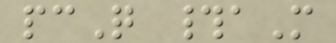pcQ #aM
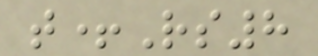t+Rs8
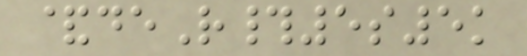&deR#5s5k
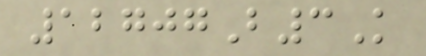12707B3K
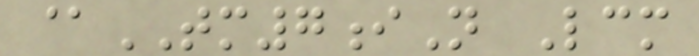@TM7iN Lcm
